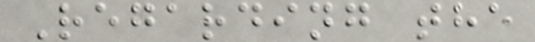Regarding the
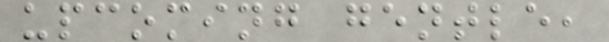upcoming gentle,
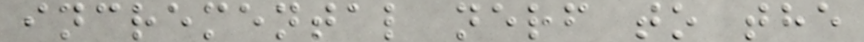incremental nerf to the
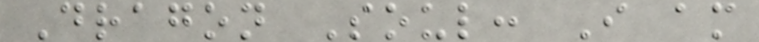Dragon Soul: I am
